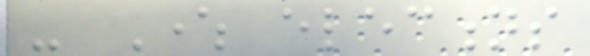- Where elections
